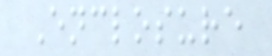Enclosure
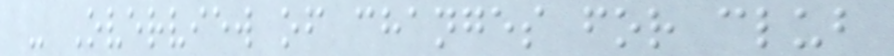- Overview of changes for club
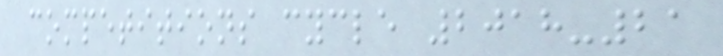competitions cycle 2018-21
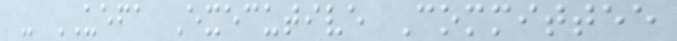- UEFA Executive Committee
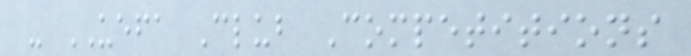- UEFA Club Competitions
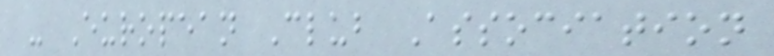- European Club Association
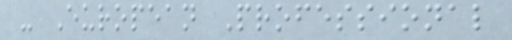- European Professional
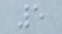5
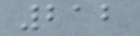212
